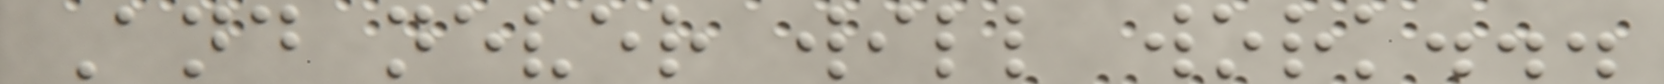And never will work...
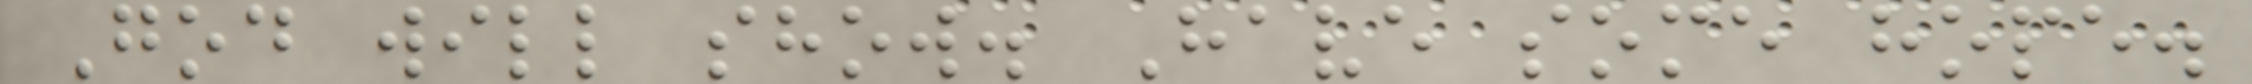God will show. Have some hope.
